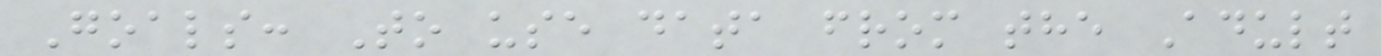Goals: To use data from the Adult
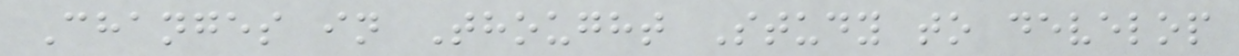Changes in Thought Study to develop
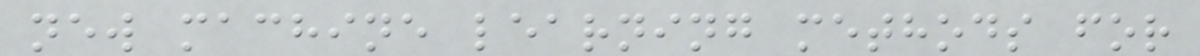new machine learning methods for
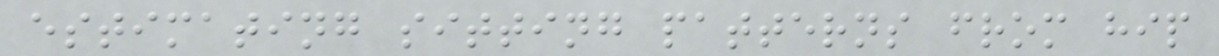estimating sitting patterns from hip
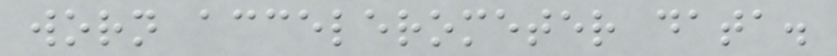worn accelerometer data.
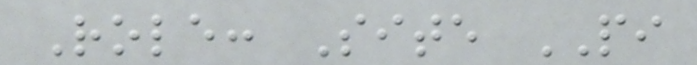Role: Site PI
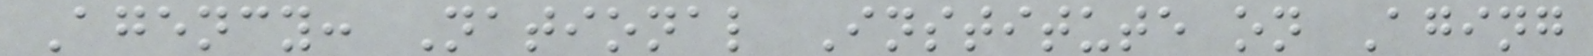Agency: National Institute on Aging
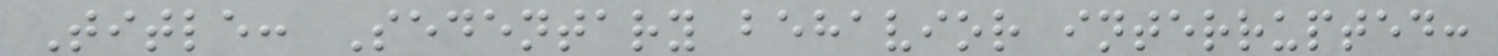Title: Sedentary behavior interrupted:
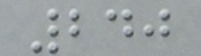240
